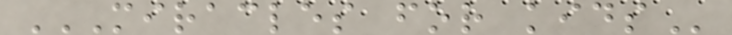MIRACLES FOR KIDS
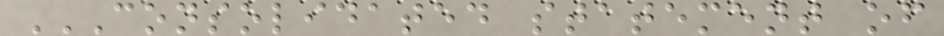CONSOLIDATED STATEMENT OF
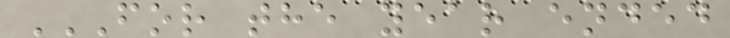FOR THE YEAR ENDED
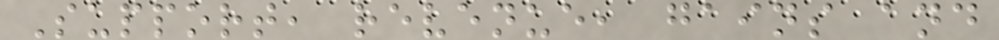Support, revenue, gains and
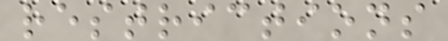restrictions
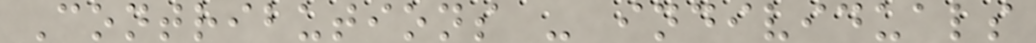Contributions - individuals
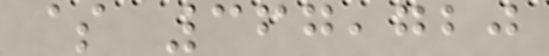$ 367,720
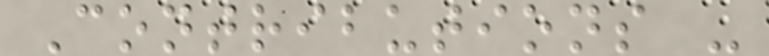Contributions -
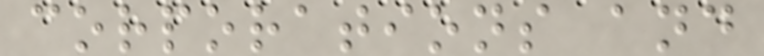corporations and
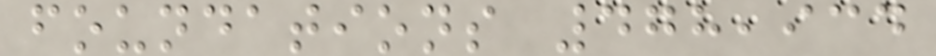foundations 478,934
